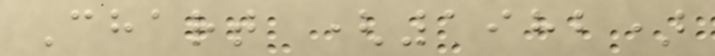Chart (1982)
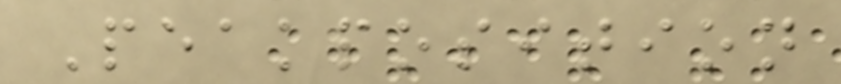Peakposition
